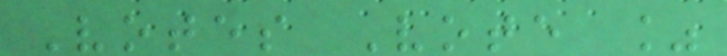Votes Vote %
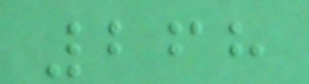268
